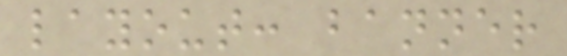layout: banner
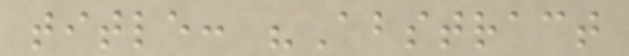title: "Abstract
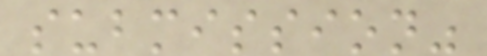submission"
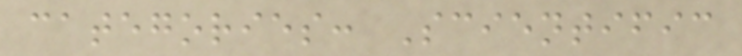categories: Scientific
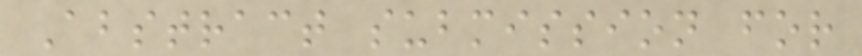Abstract submission for
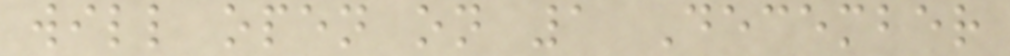will open on 1 December
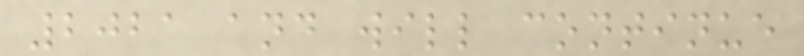2021 and will continue
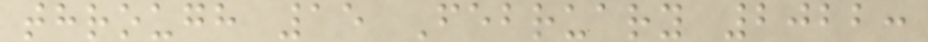through 15 February 2022:
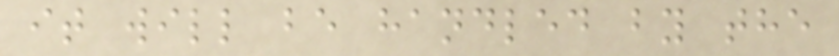it will be handled by the
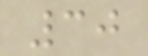30
